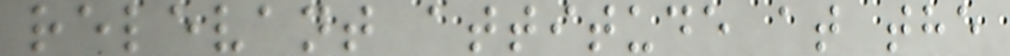relevant attitude at the
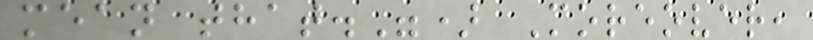mean that.") Moreover,
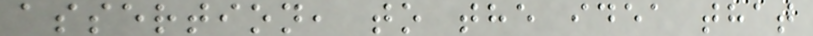assertion, to the idea that
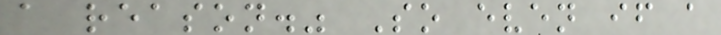a reason." So even if a
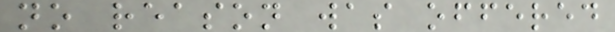no reason was offered
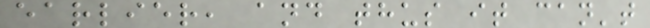earlier, and thus it can't
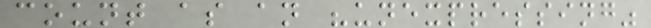count as an "unexpressing"
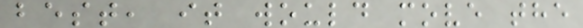best, it would move the
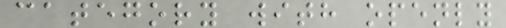category with openly
